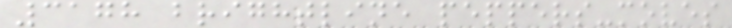3178 brightline peppers-moves
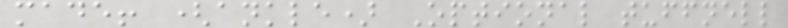made! (ankle) Optional tuffnell
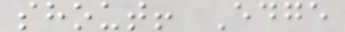shout! Edge
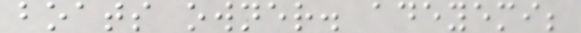boats owner. adeyemi;
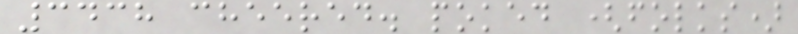3438 cheered. poked (folks)
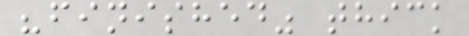"finished" thick
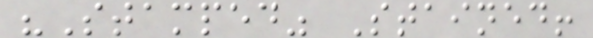"Stamped" Stained!
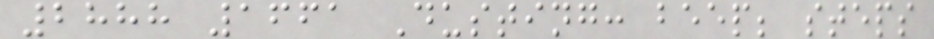2888 1661 Dusting: beep; steps
